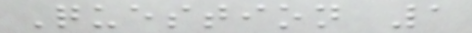Question 1
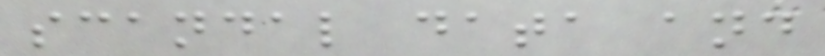scandal data and
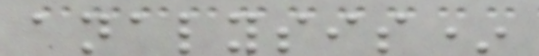analysis*
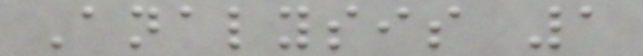Analysis 1
